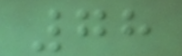78
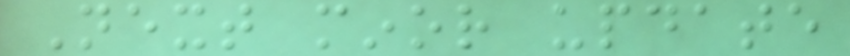Next minor update
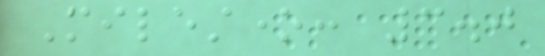Milestone: 3.0
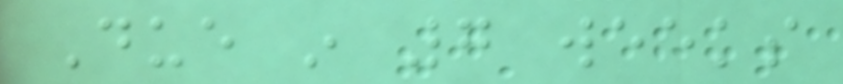Due in 7 weeks
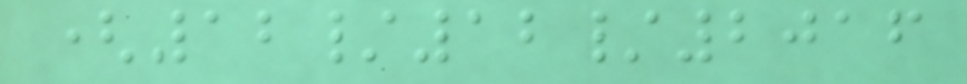(12/12/2016
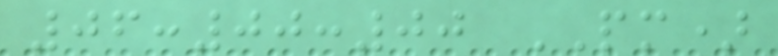06:00:00 PM)
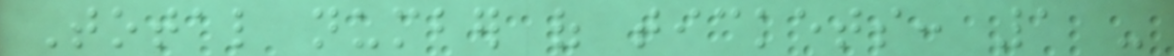Total number of tickets: 1 -
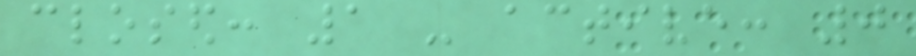closed: 1 - active: 0
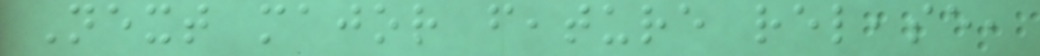Next major feature release,
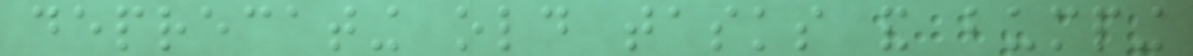deprecating old tasks and bumping
